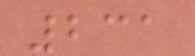231
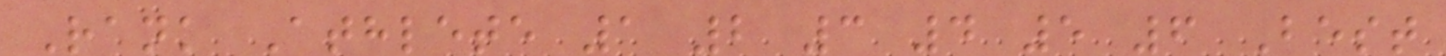Rank Athlete 1 2 3 4 5 6 Best
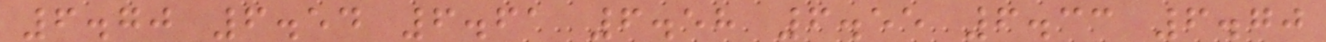6.70 6.54 6.61 6.58 6.55 6.33 6.70
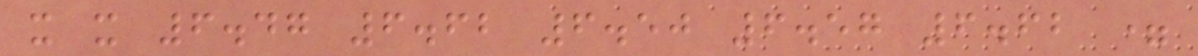x x 6.47 6.62 6.50 6.57 6.62 =
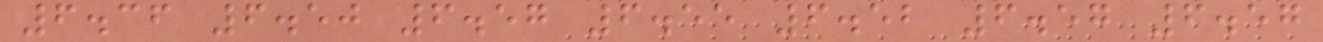6.36 6.50 6.57 6.55 6.52 6.57 6.57
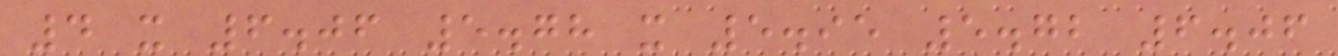4 x 6.06 5.78 x 5.95 5.72 6.06
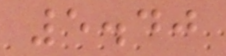5.40
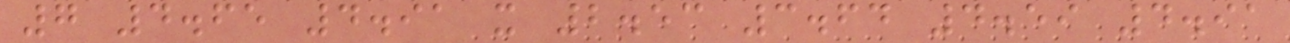7 4.65 4.91 x 2.53 3.64 4.59 4.91
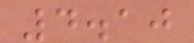4.10
